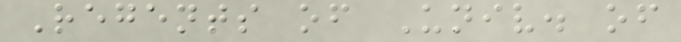Regents of Univ. of
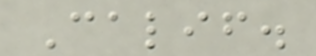Calif.
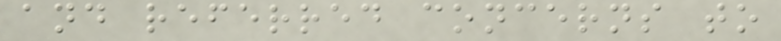and referred concerns to
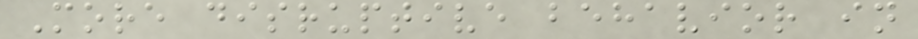More disruptive behavior in
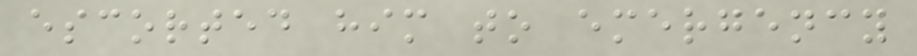escorted him to emergency
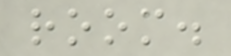room.
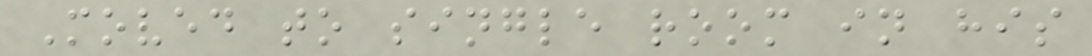Moved to single room in his
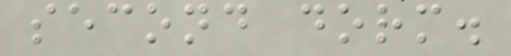second dorm.
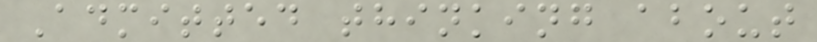Admitted thinking about
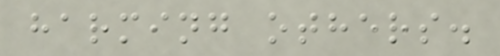harming others.
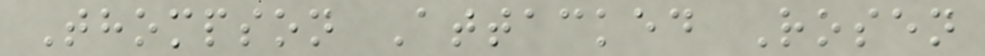Thompson Attacked Rosen
